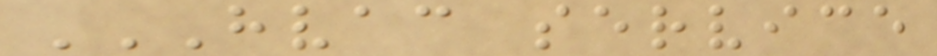HVAC SERVICE
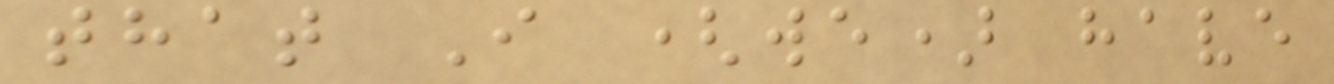that I (we) have
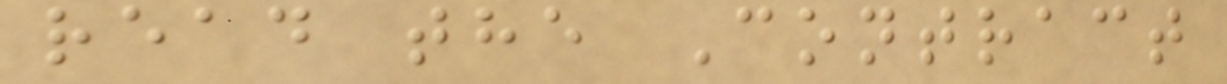read the Contract
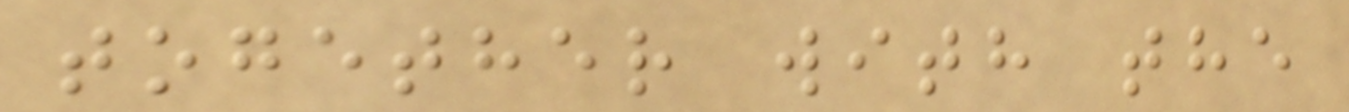together with the
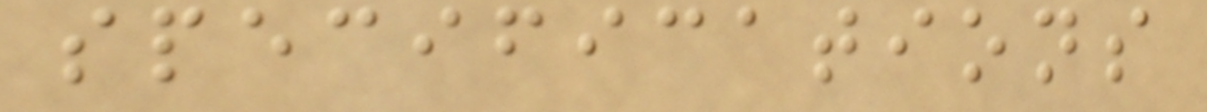specifications
